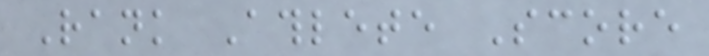Rank Athlete Score
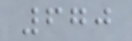670
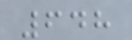648
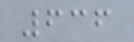636
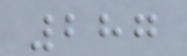287
